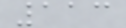113
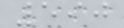590
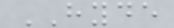HYDE
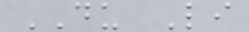DU Li
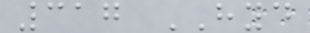317 HYD
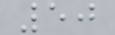50
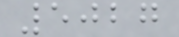5027
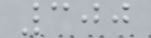300
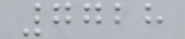7728
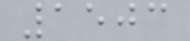1503
